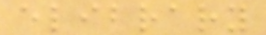elibrary
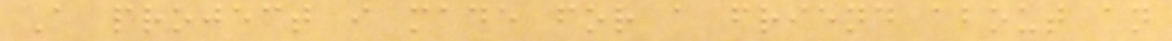A project i made for a friend about an
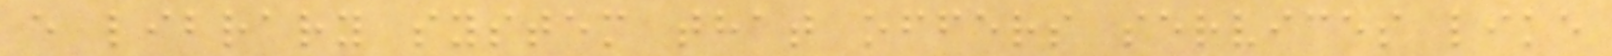e library system that offers services like
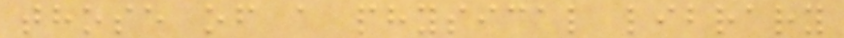those of a physical library
